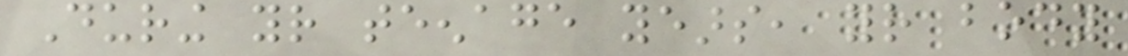During your teenage years, your body
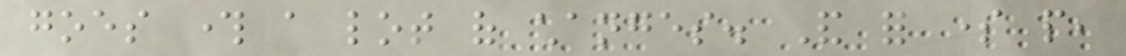goes through a lot of changes. And for some people,
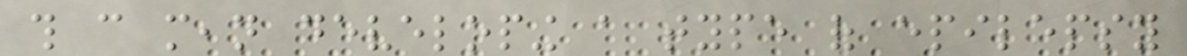this can mean developing a type of epilepsy
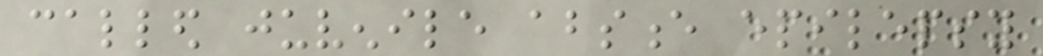called juvenile absence epilepsy
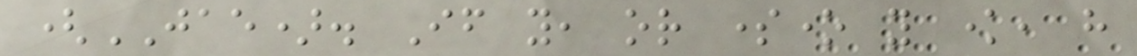(JAE). If you, or someone you know, have
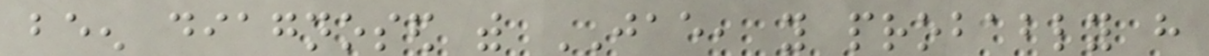been diagnosed with JAE, you probably have
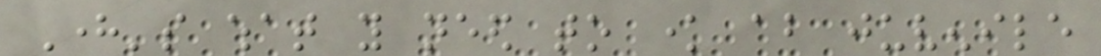Here's what you need to know about juvenile
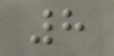8
